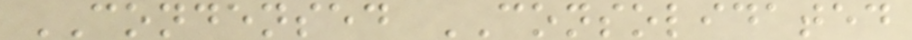CONDENSED CONSOLIDATED
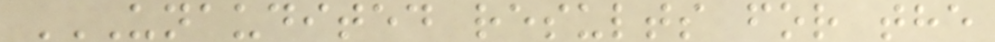UNAUDITED RESULTS FOR THE
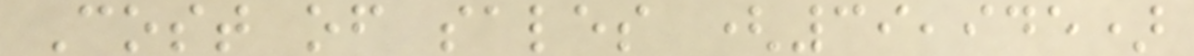Cost of sales (39,945)
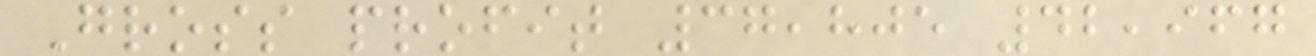Gross profit 37,805 42,967
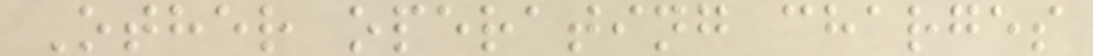Other operating charges
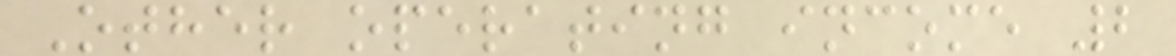Other operating income 2
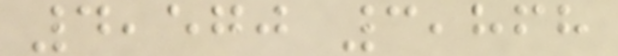4,570 3,868
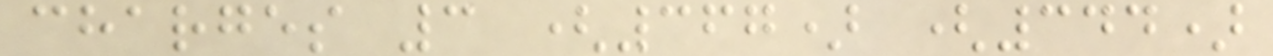charges 3 (367) (344)
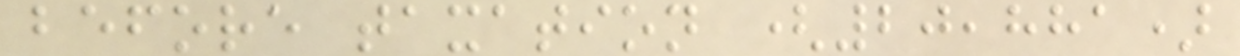before taxation (20,881)
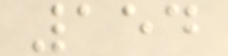154
